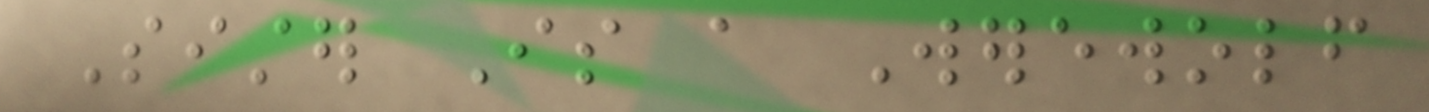Sister Is a Werewolf
